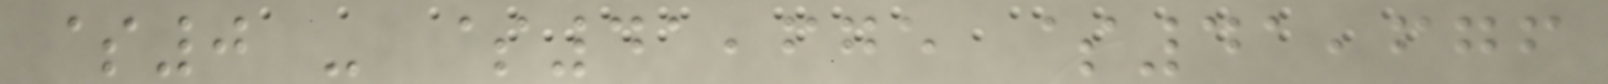$0 - $41,675 $41,676
